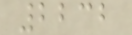2232
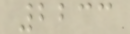2233
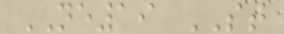NE19 ST
